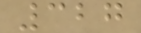327
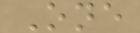One
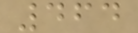464
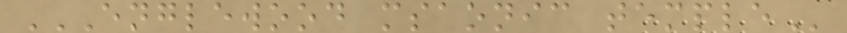ENGLEWOOD MSAONIC TEMPLE
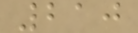210
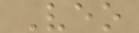Veo
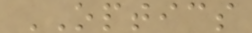OPTICS
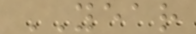YEAR
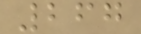267
